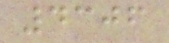4306
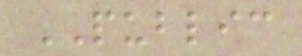PUBLIC
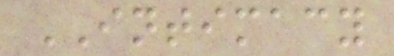INTIMACY
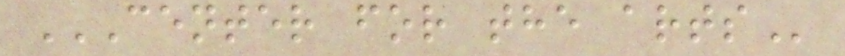CENTER FOR THE ARTS
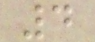4
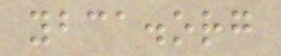ybca.org
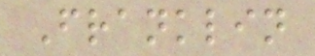Franklin
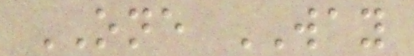ONE WAY
